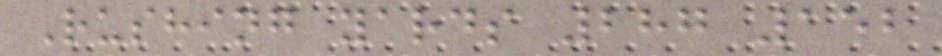Rushing yards 287 152
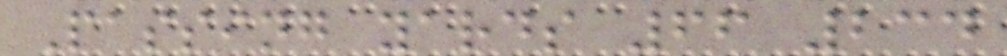Passing yards 66 234
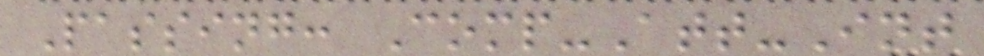Passing: Comp-Att-Int
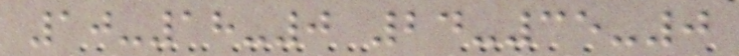10-18-0 24-35-0
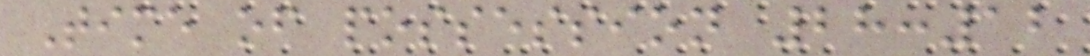Time of possession 28:12
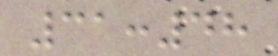31:48
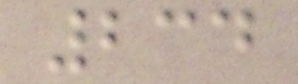234
